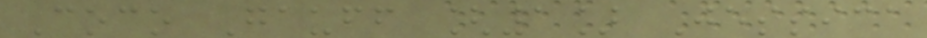Coco Gauff [1] Jessica
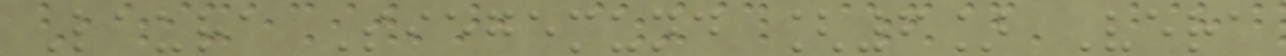Laura Siegemund [6] Vera
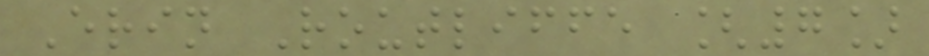Erin Routliffe [7]
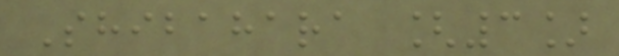Shibahara [3]
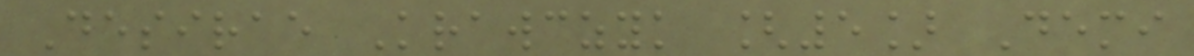Desirae Krawczyk [5] Demi
